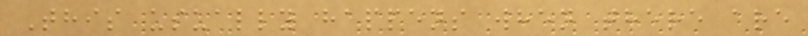This usually happens when there are
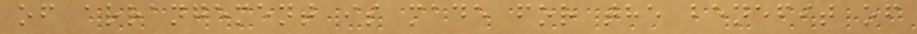of arrangement is made for the benefit of
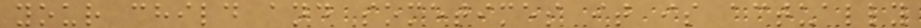your child and sometimes it is actually
